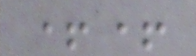++
